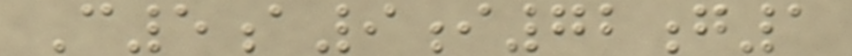C5a9i72g1
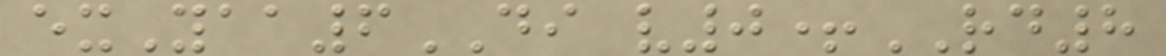exYaa6DI v0+RD8
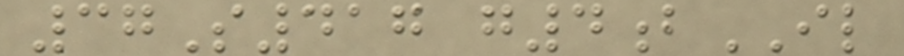37S417 g4bIL
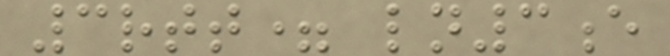3rtt= ln3e
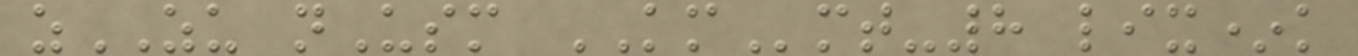zZU nUsm KMmt-8 lix*k
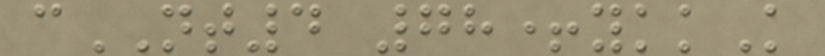cNT4 78+ykkK
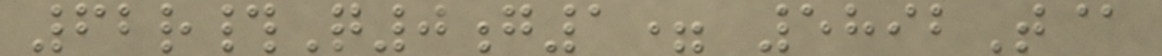62r#Q0g1= 5892T@
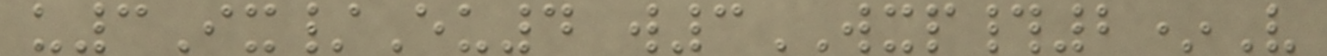u3Ix/Eu4 w3WXP#2*V
